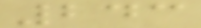243
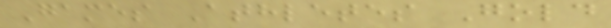Games Athletes Gold
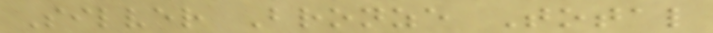Silver Bronze Total
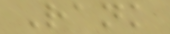Rank
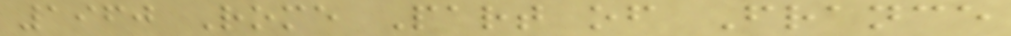1960 Rome Part of France
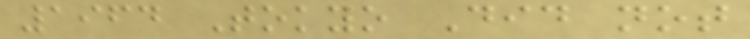1964 Tokyo Did not
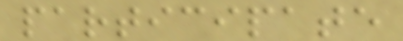participate
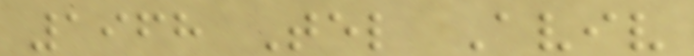1968 Tel Aviv
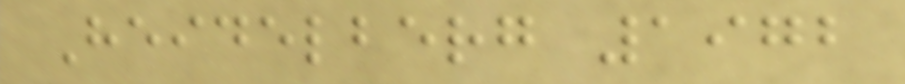Heidelberg 1972
